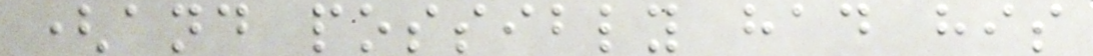(and possibly had his
